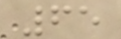65
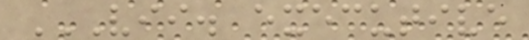VII. EXECUTIVE
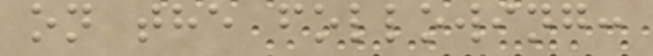on the following:
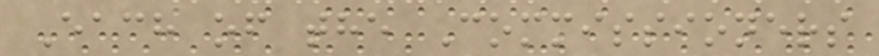Each of the Commissioners
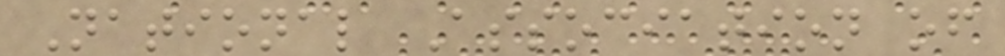National Association of
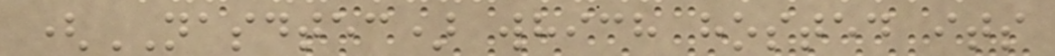(NASDTEC) which hosted its
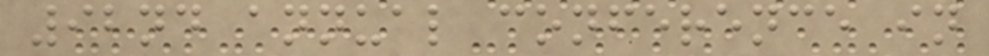92nd annual conference in
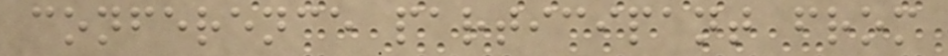conference participant from
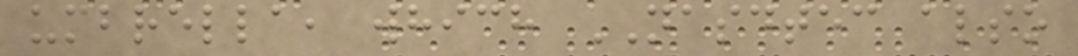umbrella, which NASDTEC also
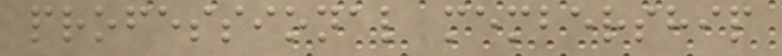professional membership
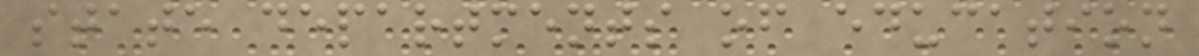state departments of education
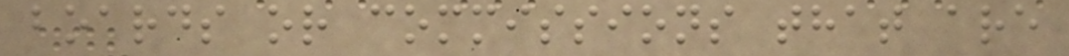boards or commissions that are
